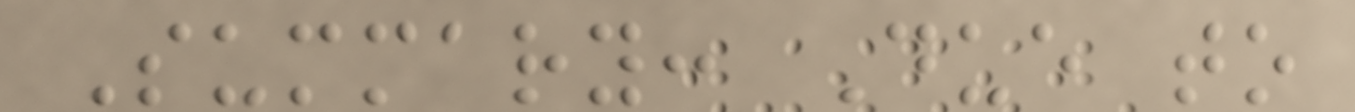Summary: Due to
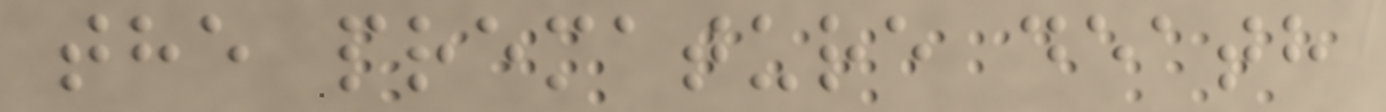the premature death
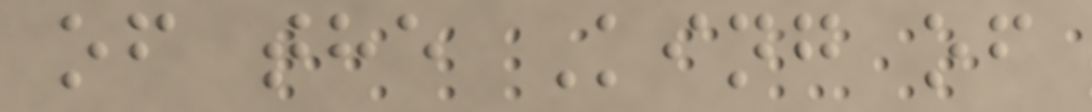of the King of
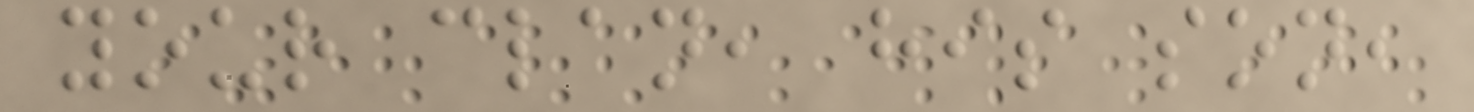your clan, his son,
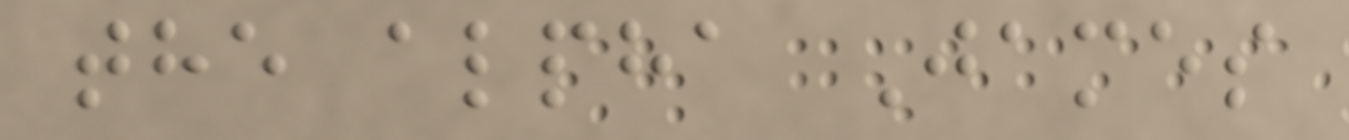the alpha James
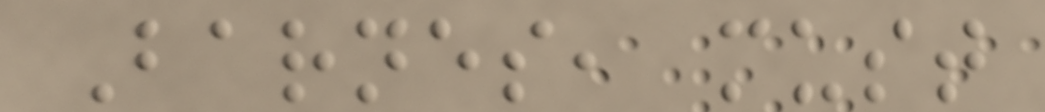Barnes, must
